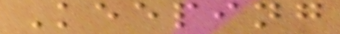Keeping
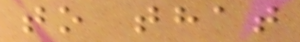to that
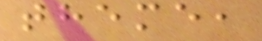theme,
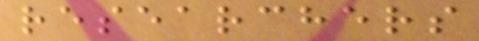researchers
